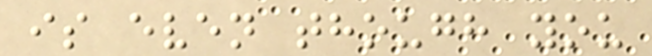is even though you
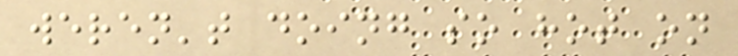weren't doing so hot on
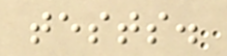tests.
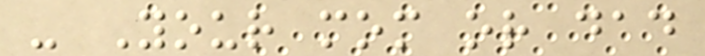- Your mom or dad
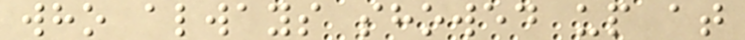who always showed up at
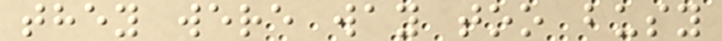they were way too busy
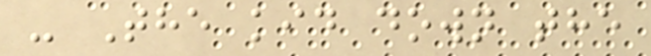- The kid down the
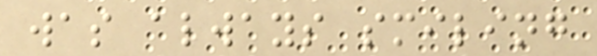was always smiling
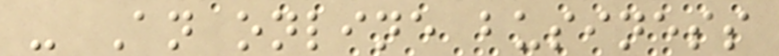- An online business
